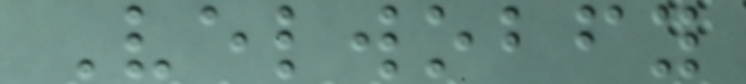Velwobfy
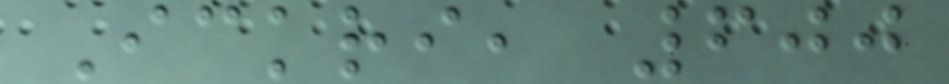Ickri, 600
